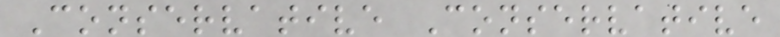Conservative Conservative
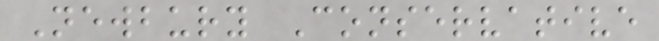Newbury Conservative
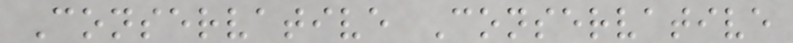Conservative Conservative
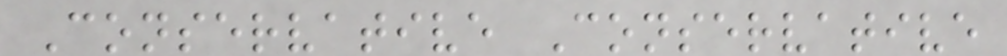Conservative Conservative
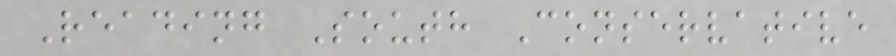Reading South Conservative
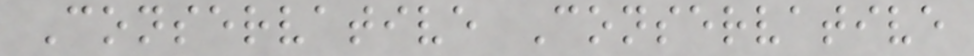Conservative Conservative
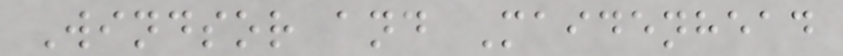Windsor and Maidenhead
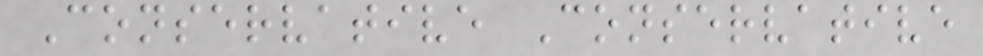Conservative Conservative
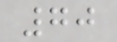70
